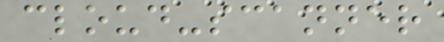cloud-scanner
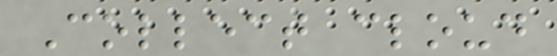Collect cloud
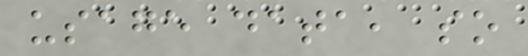usage data, so
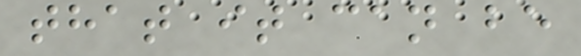that it can be
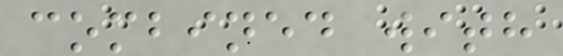combined with
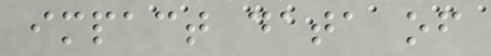impact data of
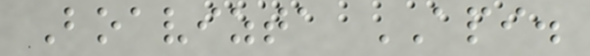Boavizta API.
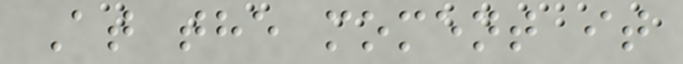At the moment it
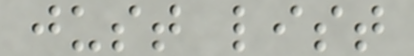just list
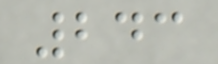243
